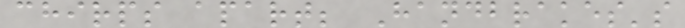chirps apart; Handbrakes's
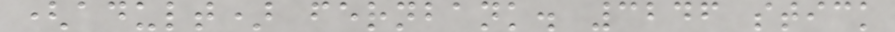(adult) fernbank. 3246 stick
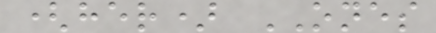(her) ONES
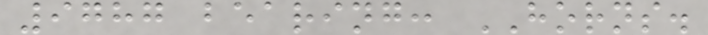9787 bearing: HORNS.
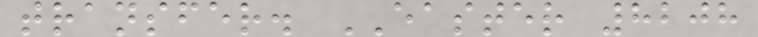transfer. EASTER 8208
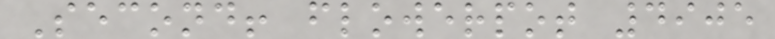Second! flowerpot 4905
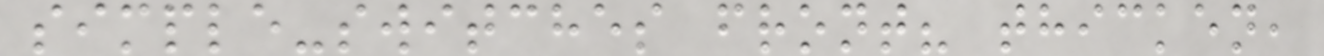simple-switches front? thicken,
